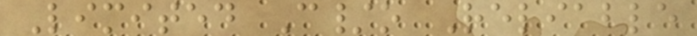Limited C/o Reliable
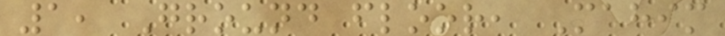1, Ground floor, Mahim
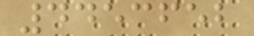4453652
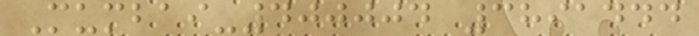Mumbai-400004 3891444
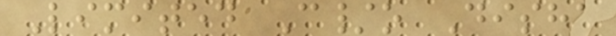Limited C/o Disha
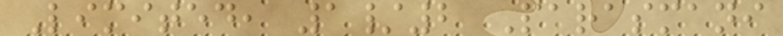Limited, 1/2 Parasmani
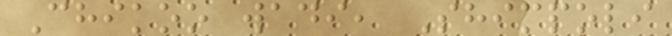Chikoo wadi, Shimpoli
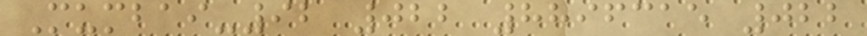Mumbai-92 022 8896315 022
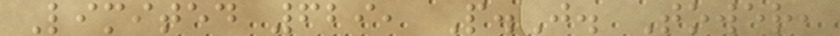Limited 629, P.J. Tower,
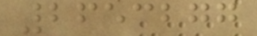2653277
